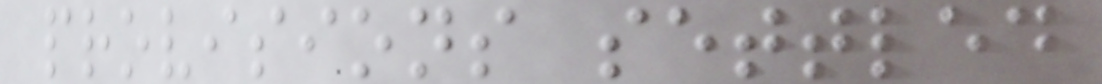provisions settled
